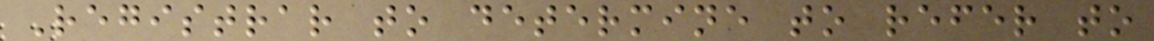Registrar to determine to refer to
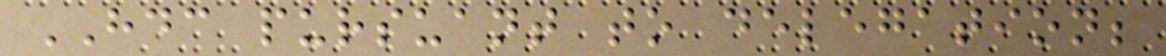HDC pursuant to delegation;
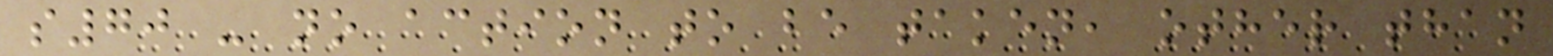s70 - no action to be taken, other than
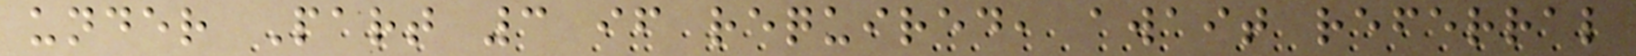under Part 3 if required, await referral
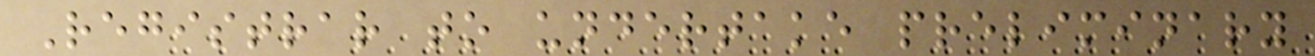Registrar to undertake preliminary
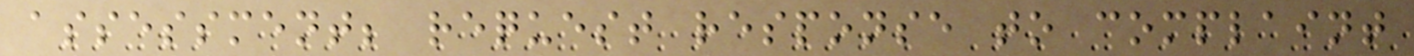assessment; request response to complaint
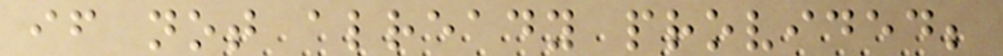if not already provided;
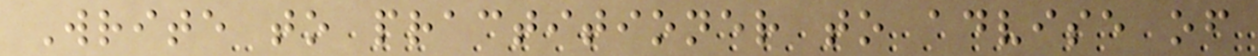Write to practitioner to advise of
